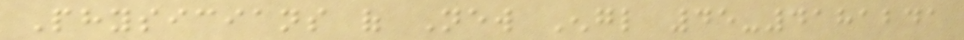Physicians of New Engl 45-4181241
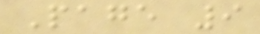Page 9
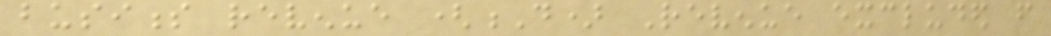business revenue (D) Revenue excluded from
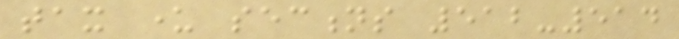tax under sections 512-514
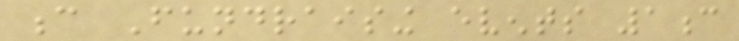c Fundraising events 1c
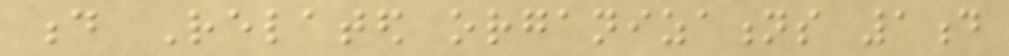d Related organizations 1d
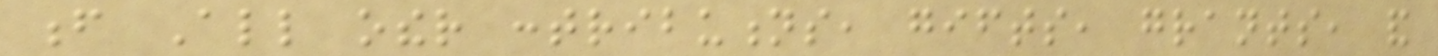f All other contributions, gifts, grants, and
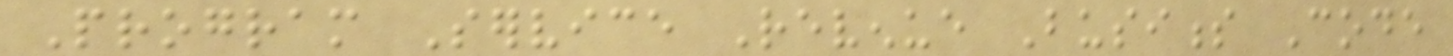Program Service Revenue Business Code
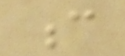c
